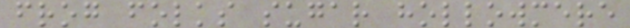frog folks sugar hollowmere
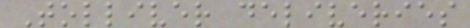Tolliver deliveries
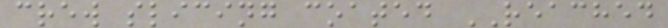crew slicing coated REACHED
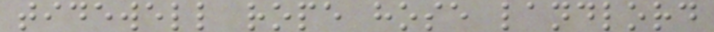tidewell rope hose landlord
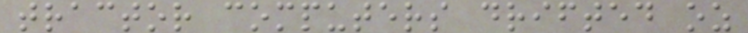tractor computers drifted oz
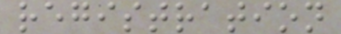registration
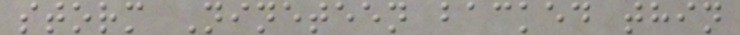storm Nineteen backed thin
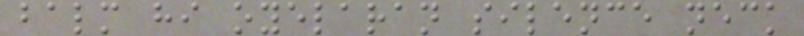balm hi oyelaran silence neck
